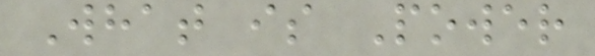What is Power
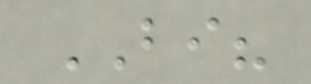BI?
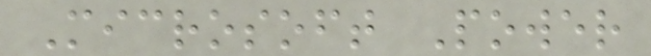Microsoft Power
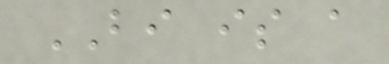BI is a
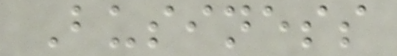Business
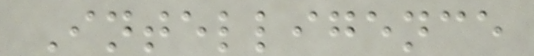Intelligence
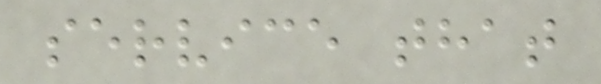service that
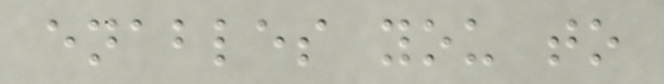enables you to
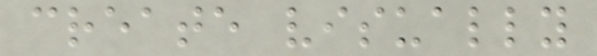create visually
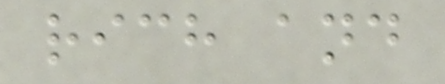rich and
